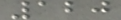120
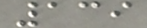139
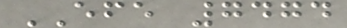EFE 7474
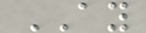AY
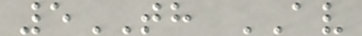5TH AV
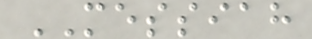MESSIAH
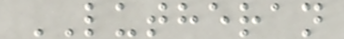LUTHERAN
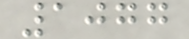1077
